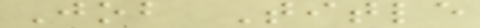Job Title
